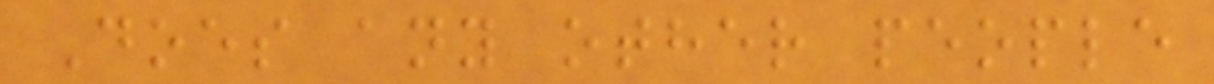Does any other people
